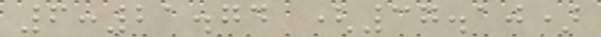6:21.74 (37.10)
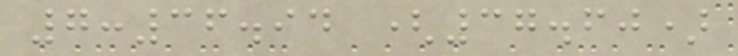7:36.94 (37.60)
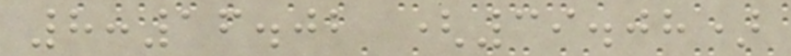8:16.02 (39.08)
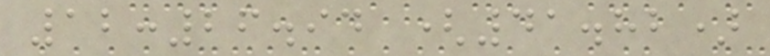12:26.94 (41.82)
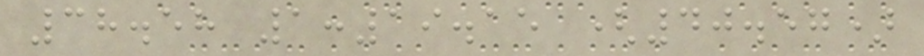38.58 1:19.15 (40.57)
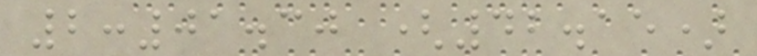2:01.30 (42.15)
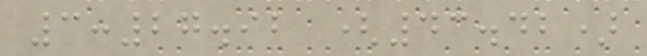3:27.92 (43.42)
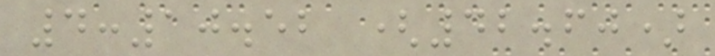4:10.52 (42.60)
